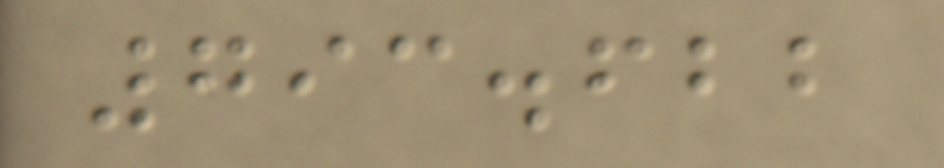793.622
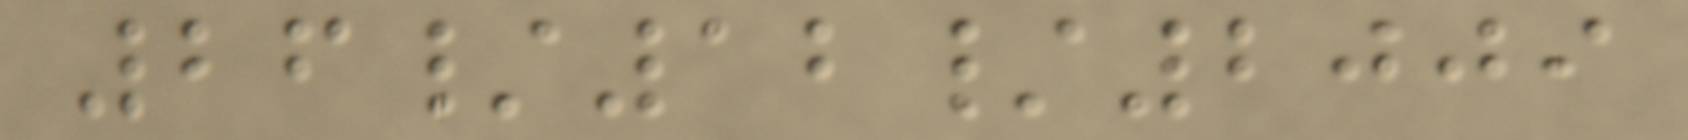26/12/2009
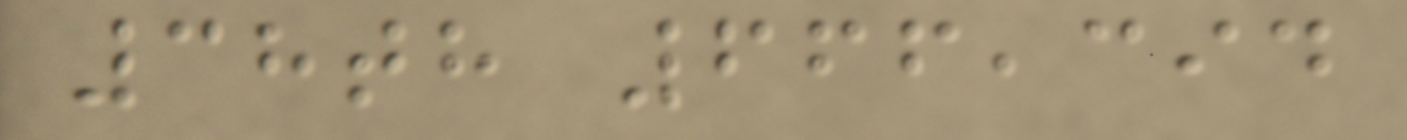38th 666,394
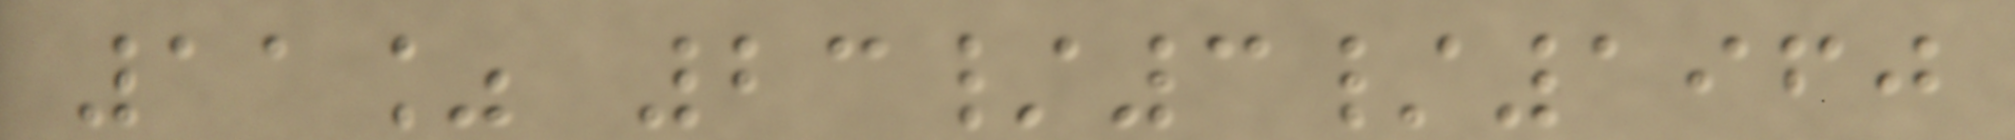11% 23/3/1960
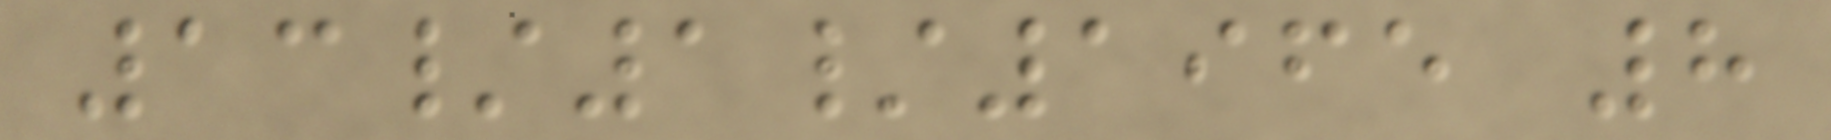13/1/1965 8
